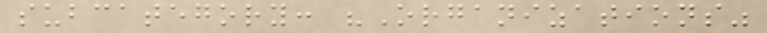subcategory: "Organizations"
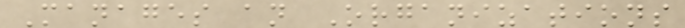Manages an Organizations
